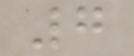7
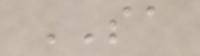SA
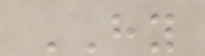HY
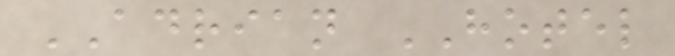ADRIAN HOTEL
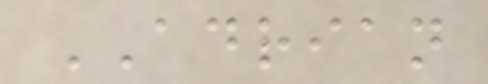ADRIAN
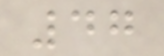47
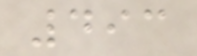493
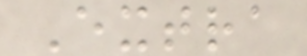Extra
